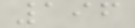196
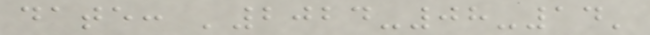date: '2024-08-14'
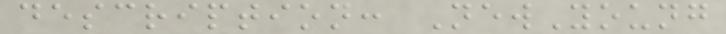description: NewYoung
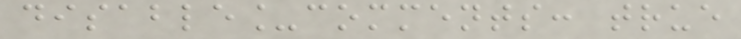disable_comments: true
